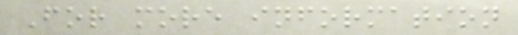For more information
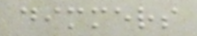dimmers
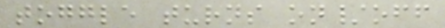toggle turns on/off
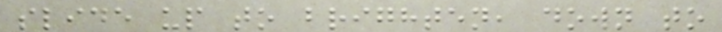slide up to brighten, down to
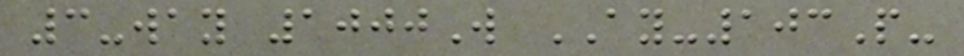3-way 1000W AY-103P-
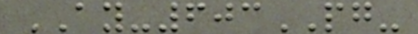AY-603PG-
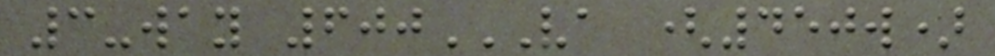3-way 600VA (450W)
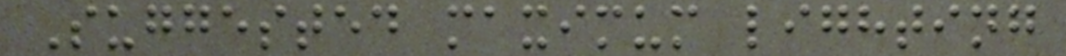Suggested maximum lighting
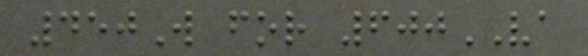450W for 600VA
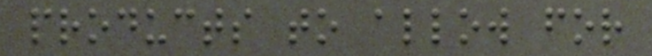products to allow for
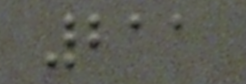211
